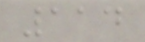114
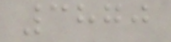3870
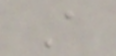A
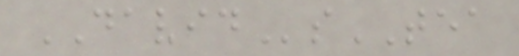DAVIDsTEA
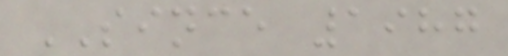SINCE 1987
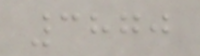3870
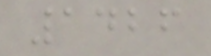1426
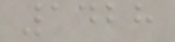1428
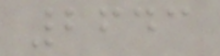2643
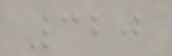320
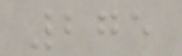275
